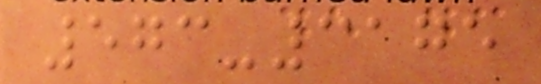573-3175
